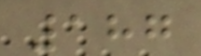187
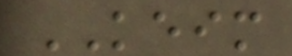KEIM
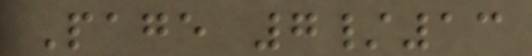Page 7/13
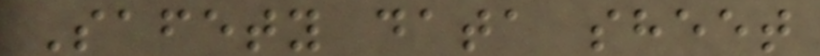Safety data sheet
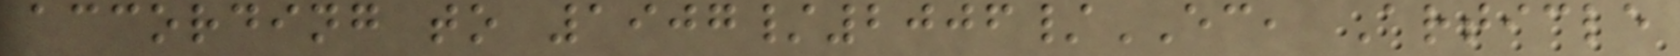according to 1907/2006/EC, Article
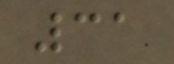31
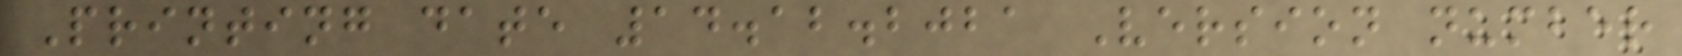Printing date 14.12.2021 Version number
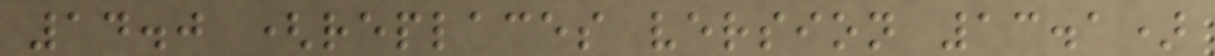14.0 (replaces version 13.1)
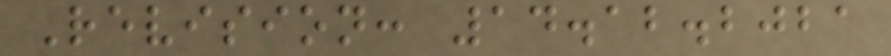Revision: 14.12.2021
